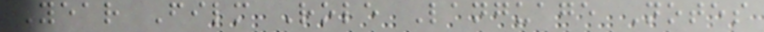Year Film Role Language Notes
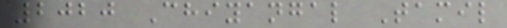2020 Chiyangal Tamil
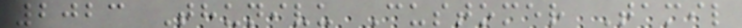2023 Thunivu Customer Tamil
